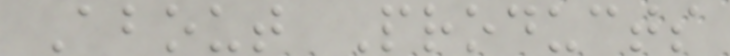About Products
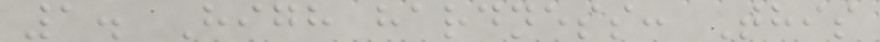1. High hardness: This
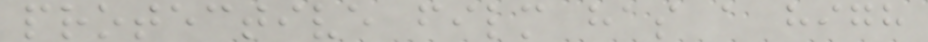protective film has a high
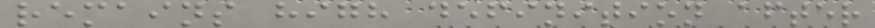remains high definition after
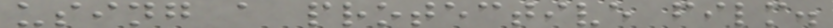using a protective film.
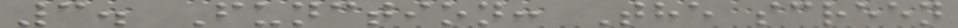3. Function: The screen
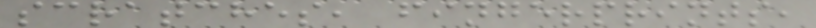scratches, fingerprints,
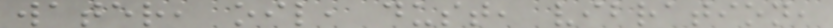water, oil, dust, vibration,
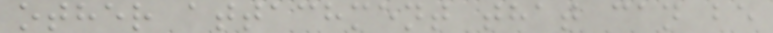other attachment that can be
